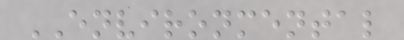ENVIRONMENTAL
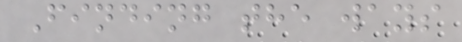Finding the ways
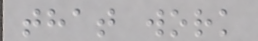that work
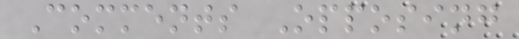Comments Opposing
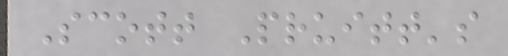Scott Pruitt's
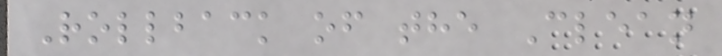Rollback of the Clean
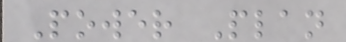Power Plan
